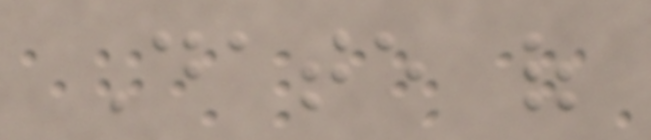Date of
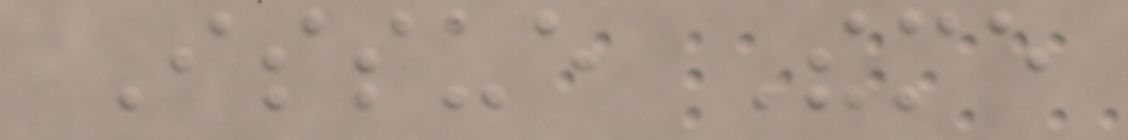Issue Theme
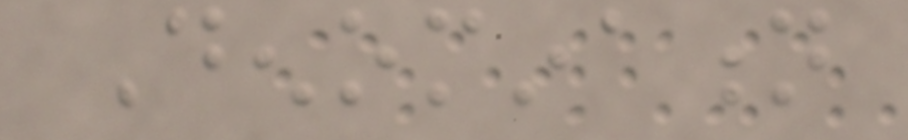Denomination
